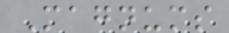Magnums
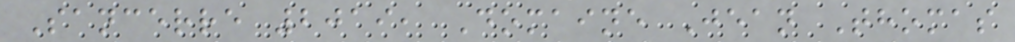Sancerre 2019, Domaine Jean Thomas
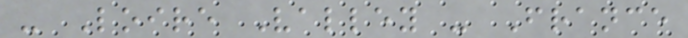- Loire Valley - France
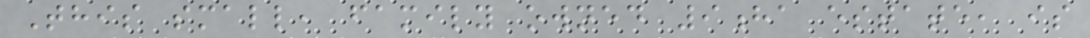This small, family owned 9ha estate, is
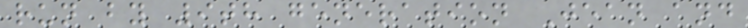run by 9th generation Jean and
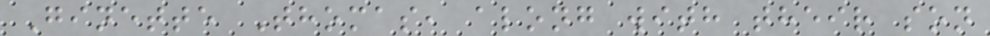Ginette Thomas, along with their son
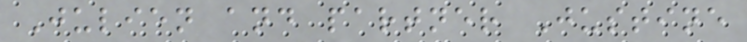Julien and partner Justine
